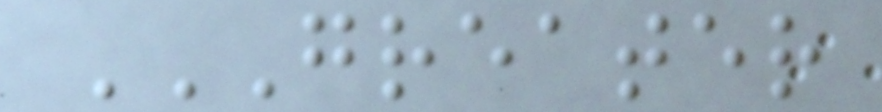GREATER
